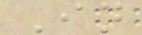In
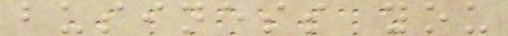business you
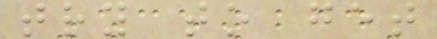try to get
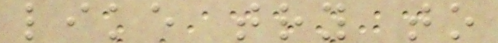like try to
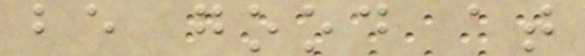be good at
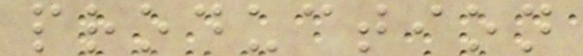production
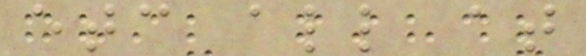etc all at
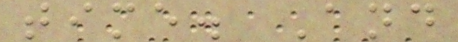time. And
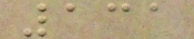131
